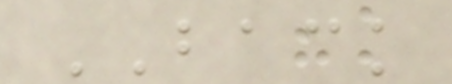BACK
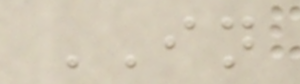IN
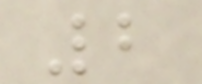2
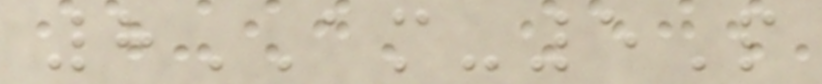8AM-5P
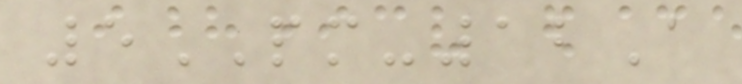5PM-12A
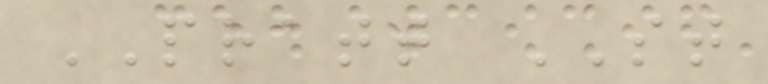PRATT ST
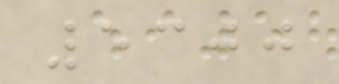5300
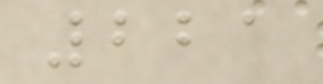221
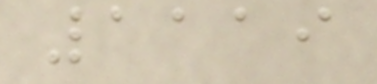1119
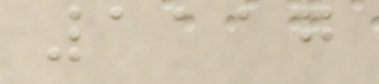1117
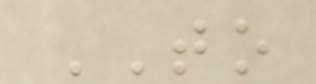TO
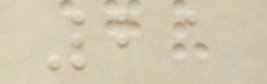21
